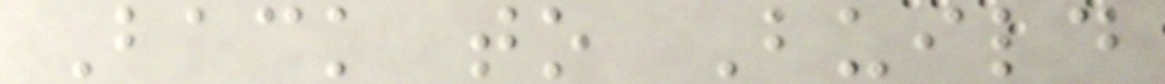Back to Build
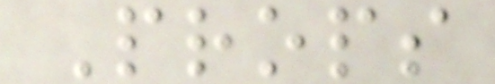Props
